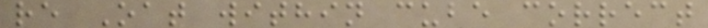re Oat within cube correct
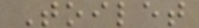Toilet
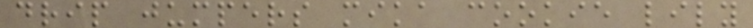drip jumpers mika cookie lily
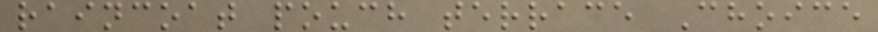raincoat pouch terrace Choice
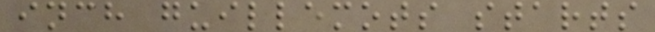inch guillemots starts
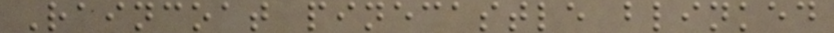Raincoat pinecastle blinked
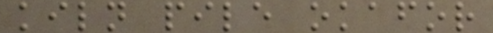kiln pile okafor
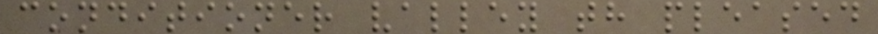conditioner valley th pleased
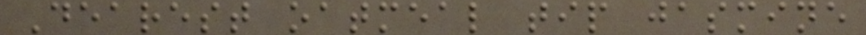Dearest oatmeal tip jasmine
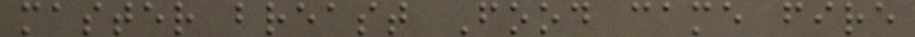master breast Food came fire
